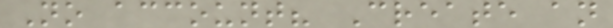No account? Create an
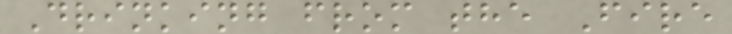Drinking from the Fire
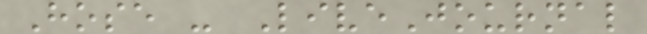Hose - LiveJournal
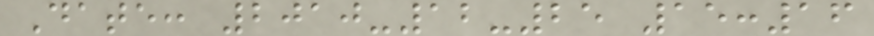Date: 2010-12-25 15:16
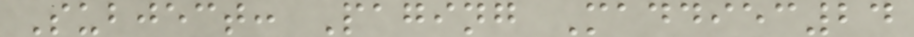Subject: Paging Maddiec24
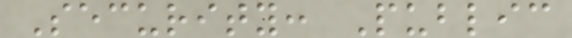Security: Public
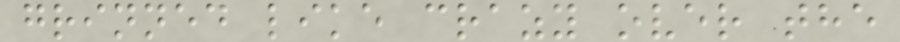grinned like crazy over the
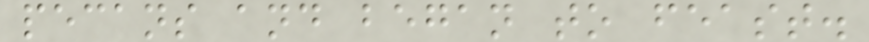pecans and began to feast.
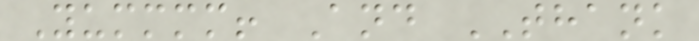Yummmm! And THANK
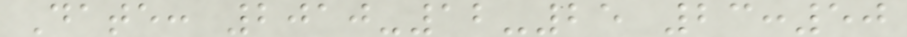Date: 2010-12-25 23:50
